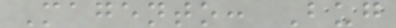Magento: Bug
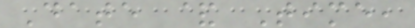Date & Time,
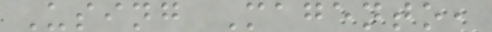Using Magento,
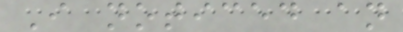I noticed an
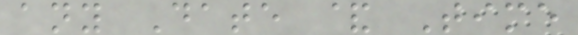any Date & Time
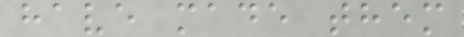have made them
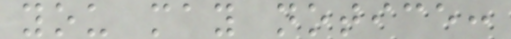you may notice:
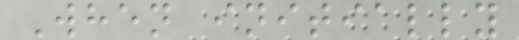When initially
